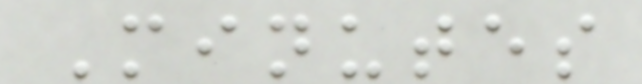Minutes
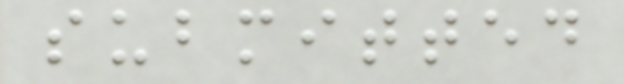submitted
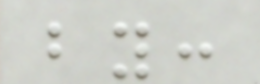by:
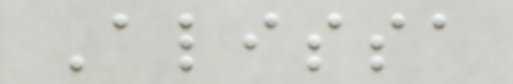Alissa
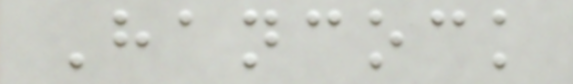Hancock
